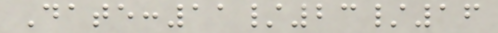Date:11/23/16
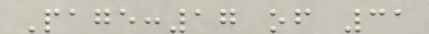Page:17 of 31
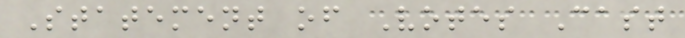Statement of Votes Cast
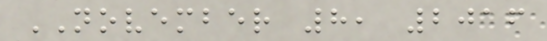NOVEMBER 8, 2016
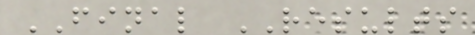FINAL RESULTS
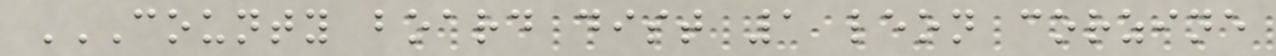COUNTY BOARD DIST 1 LEON CORZINE
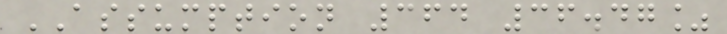ASSUMPTION 364 36.47%
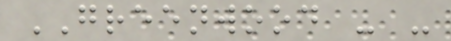GREENWOOD - -
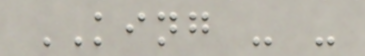KING - -
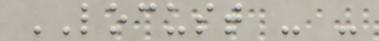LOCUST - -
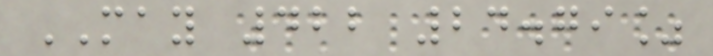MAY 422 24.79%
